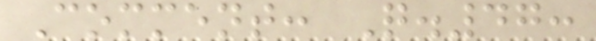Comment: Q.47:
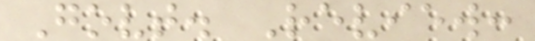Govt. Review:
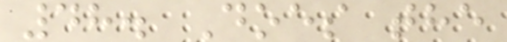48. Does the
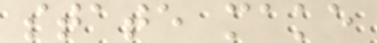state make
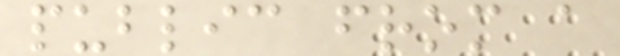public from a
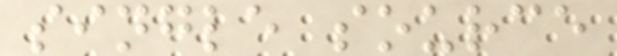single source
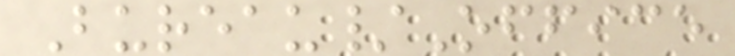Bureau/Office
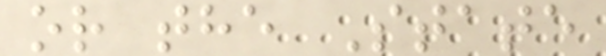or the State
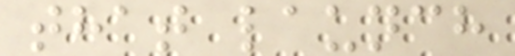that launch
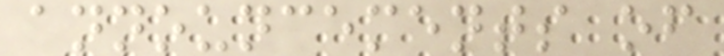announcements of
